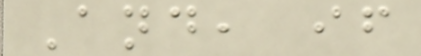And, if
